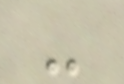-
